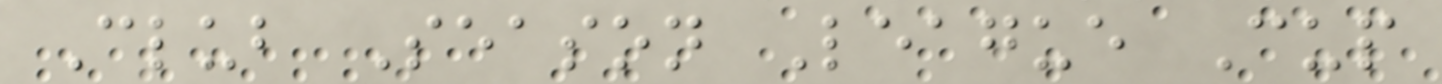Club Season League Cup
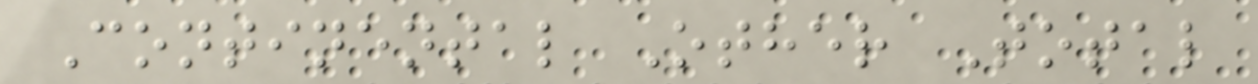Continental Other Total
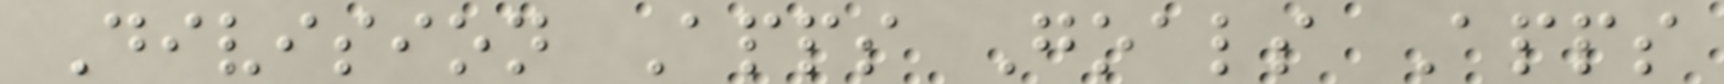Division Apps Goals Apps
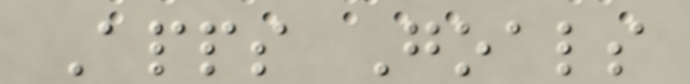Apps Goals
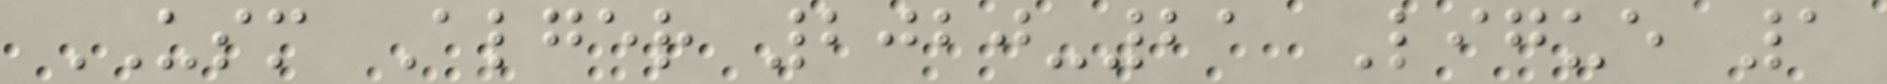USM Alger 2020-21 Ligue 1
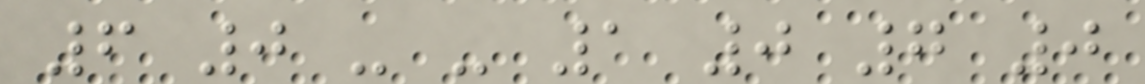6 0 - - 1 0 7 0
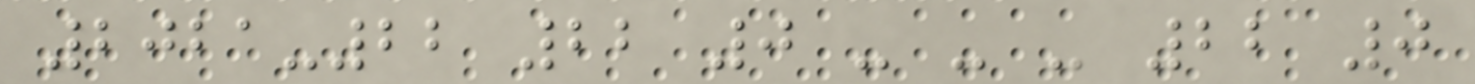2021-22 22 0 - - - 22 0
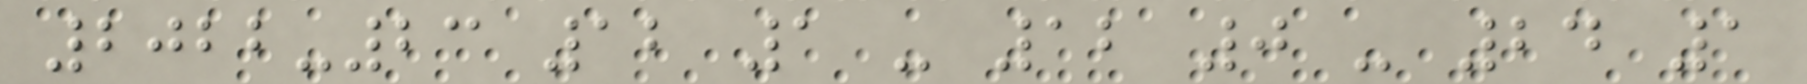2022-23 12 1 - 12 0 - 24 1
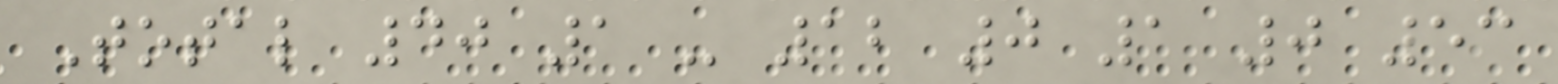Total 40 1 - 12 0 1 0 53
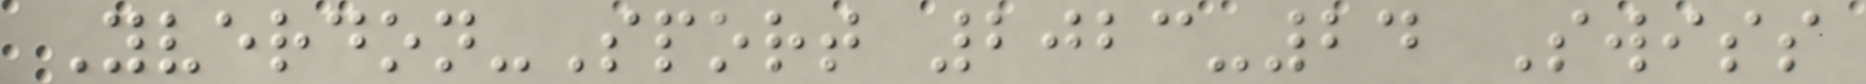Yverdon-Sport 2023-24 Swiss
